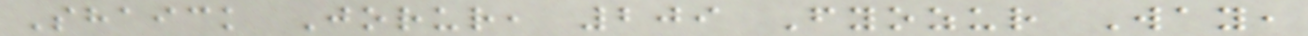Shaick Jorur, 209 Fyozur Way,
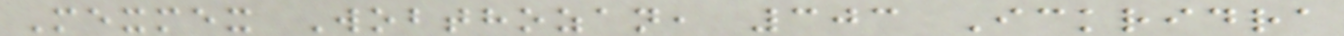Mexmex Wobthozan, 303 Ickridra
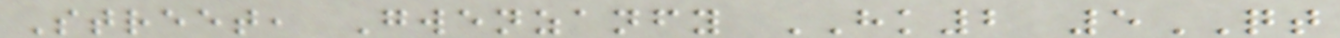Street, Gwenzanfy HK2 5QT
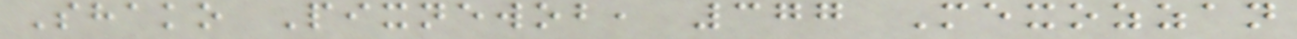Shako Pixnewob, 377 Mexozzan
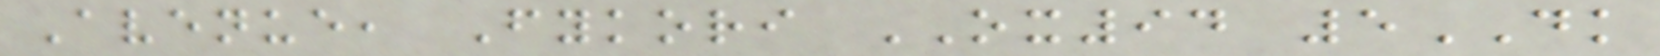Avenue, Fykori OX94 5DK
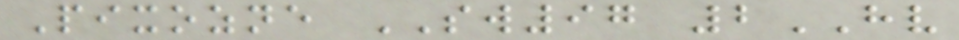Pixozne SW97 2HV
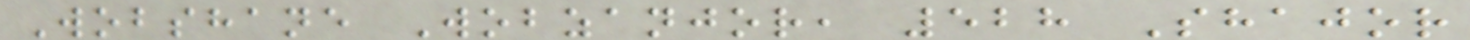Wobshane Wobzanjor, 528 Shajor
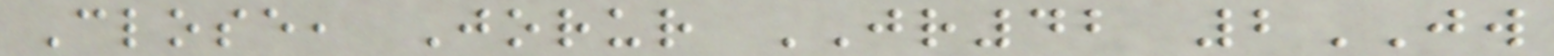Close, Jorur JR42 2JW
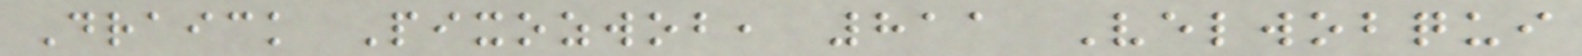Draick Pixozwob, 811 Velwobqui
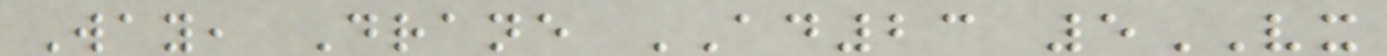Way, Drane AD23 5VX
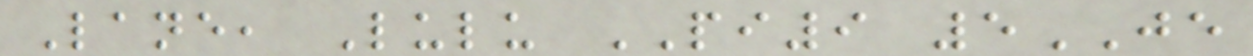Lane, Lulu PI9 5JE
